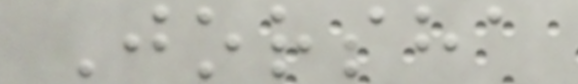Jorsha
